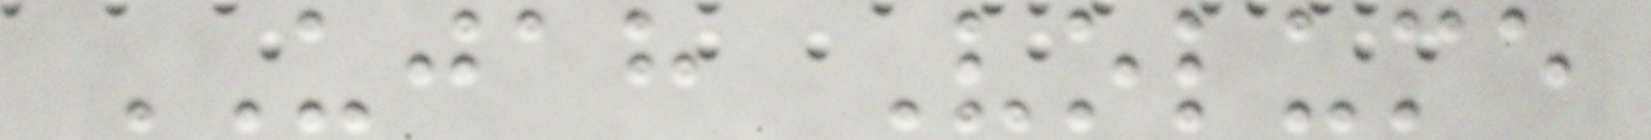UJAH Volume
